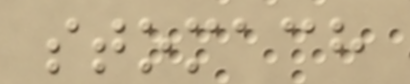stomach
